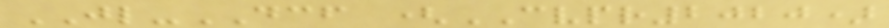JL-DCF (CVPR2020)
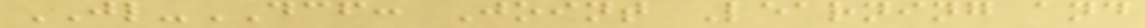JL-DCF: Joint Learning and
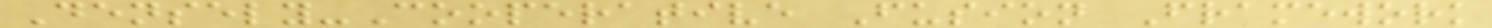Densely-Cooperative Fusion Framework
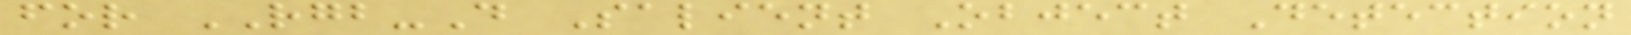for RGB-D Salient Object Detection
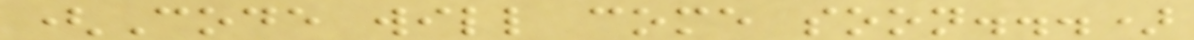(Code will come soon...)
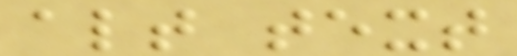alt text
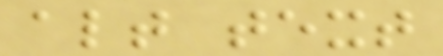alt text
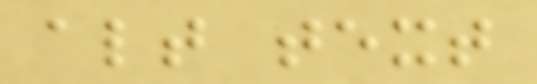alt text
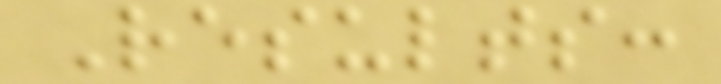Results:
